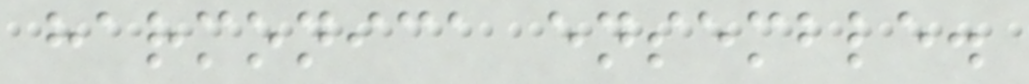harmonica ensemble.
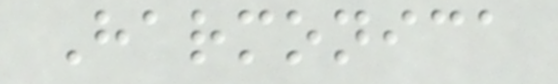Harmonica
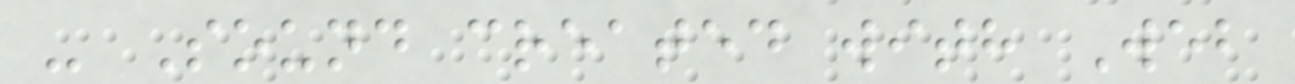- Sound created with Web
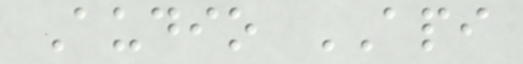Audio API
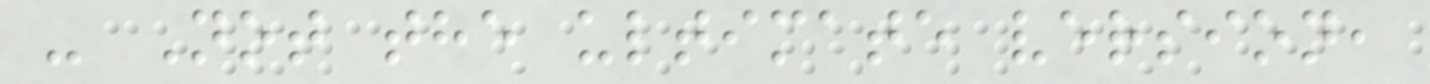- Not the ultimate version,
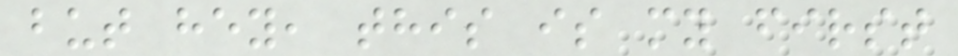but hey, this is my first
